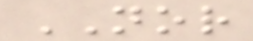NOR
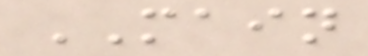MAIN
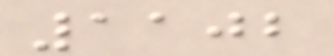1102
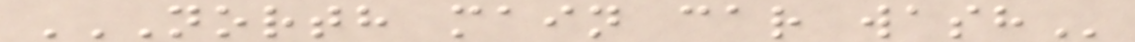NORTH MAIN CAR WASH
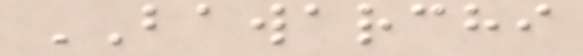BAWARCHI
